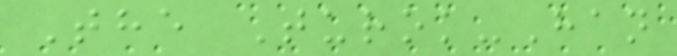The Turok-Han
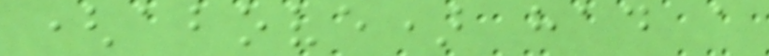(above) had a
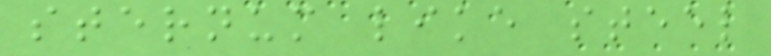sternum like steel
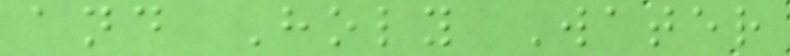and Holy Water
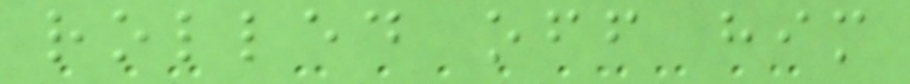rolled off him
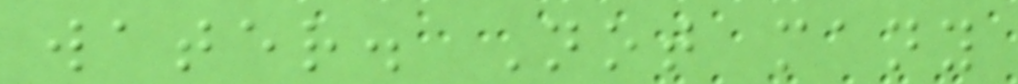water. Not many
